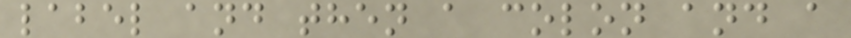label and then a colon and a
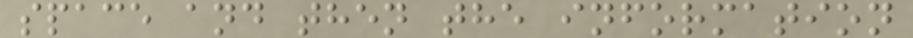space and then the information
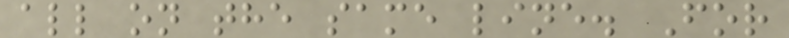all on the same line. For
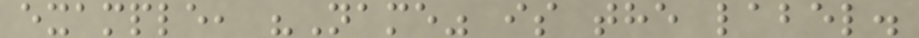example, "Name" is the label.
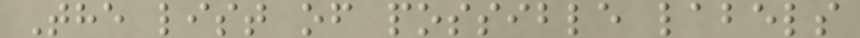The list of possible labels
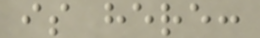is here:
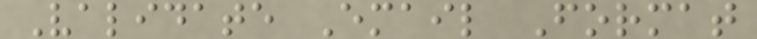Validate Email Format
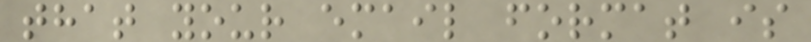that your email format is
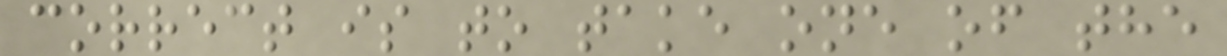correct is to take one of the
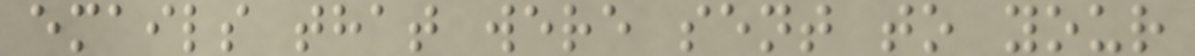emails that were sent to your
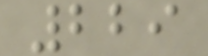229
